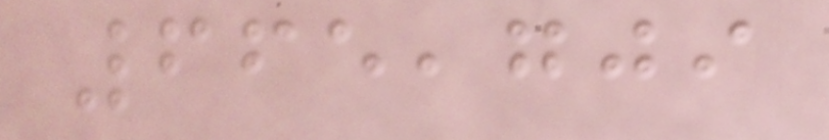665,709
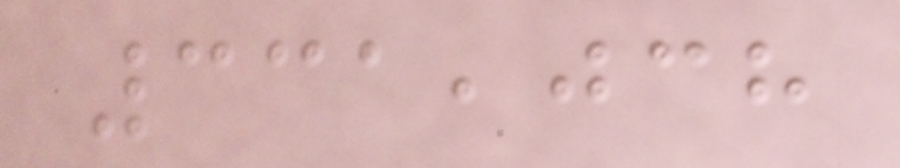331,038
